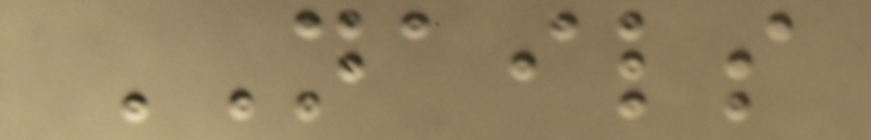NAILS
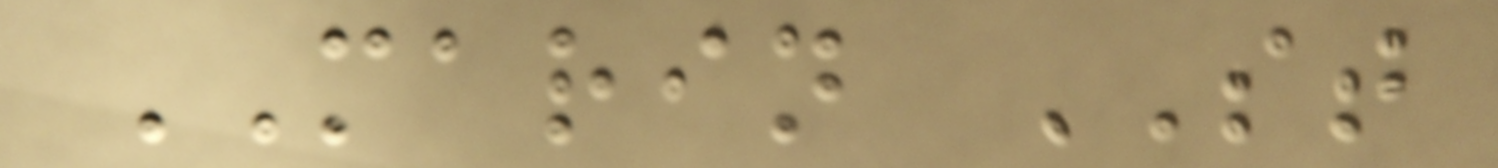MARIN ST
